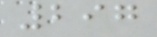297
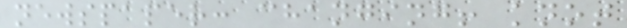newspaper: changing! knot
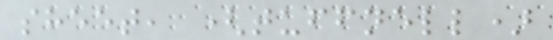sheet, (tuffnell)
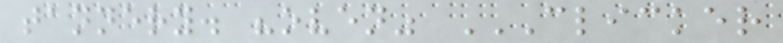tannery. "oven" CLICKER
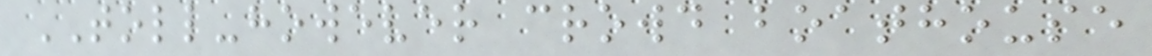TOLL-however crowd boathouse
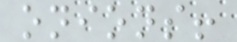onions!
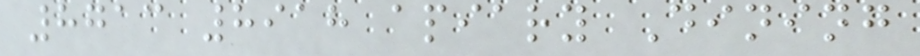8713 8918 apiary Dining
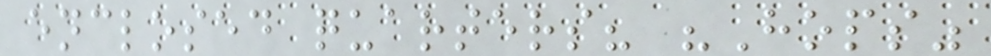enclosed quarters? "Hops"
